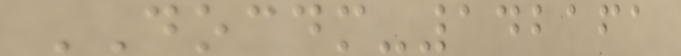DOCDM-142161
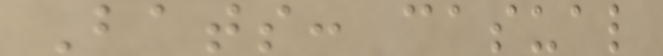Bats: casual
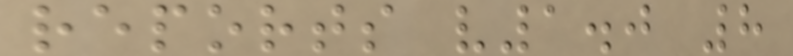reports v1.0 8
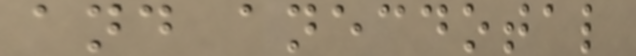and anecdotal
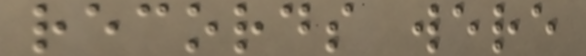records were
